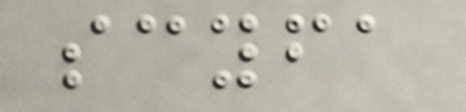scyfa
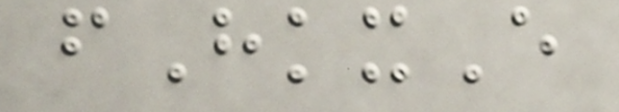fHkxE
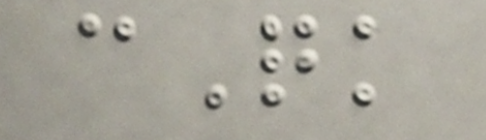cQk
